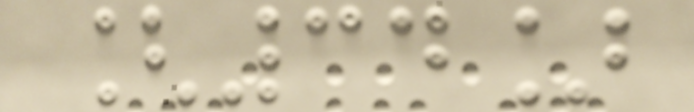[34]
